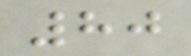80
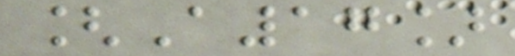[A17]
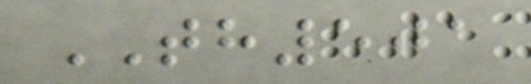TH501
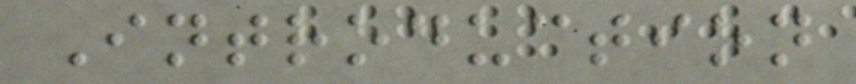Introduction
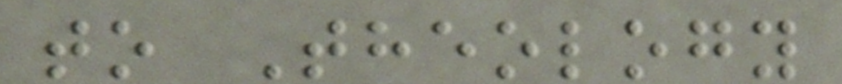to Theology
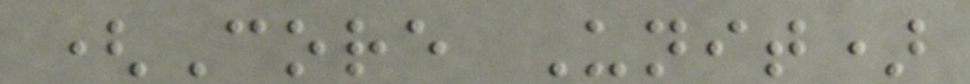(Core Unit)
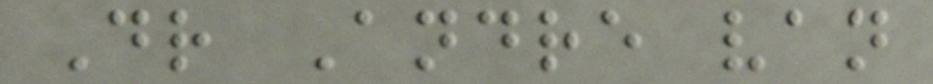Dr Andre van
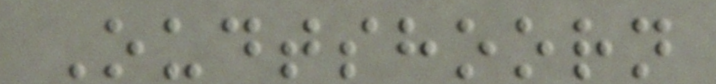Oudtshoorn
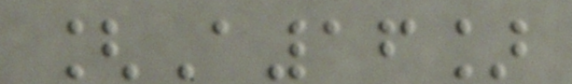[A16]
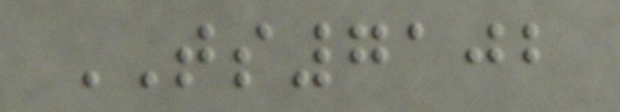TS7102
